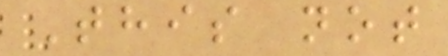This not
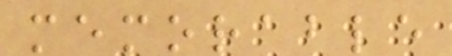memorable
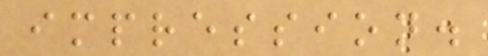impression.
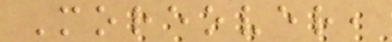Moreover,
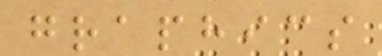graphics
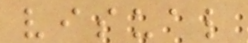visual
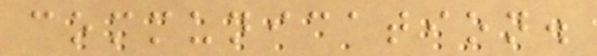communication.
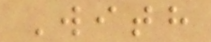With
